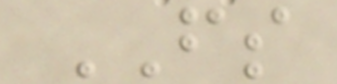FS
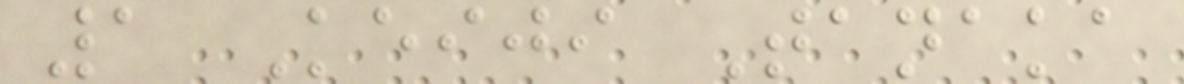1 Keiji Tanaka
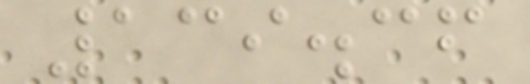139.36
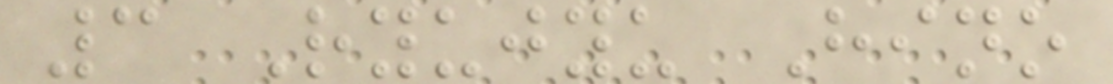3 Ryujyu Hino
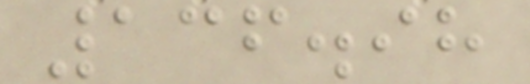136.98
